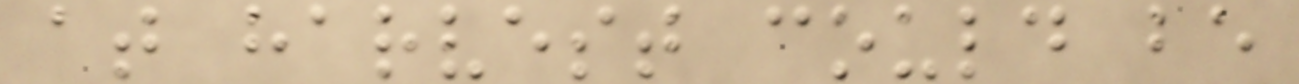at harvest could be
